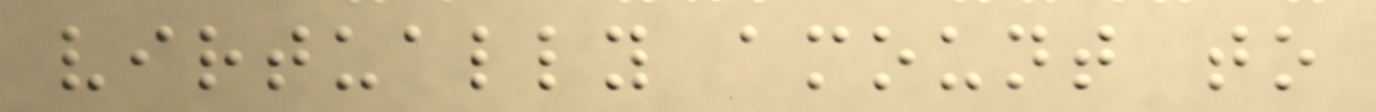virtually amount to
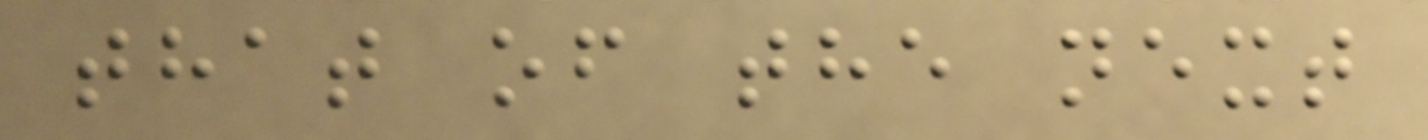that of the next
